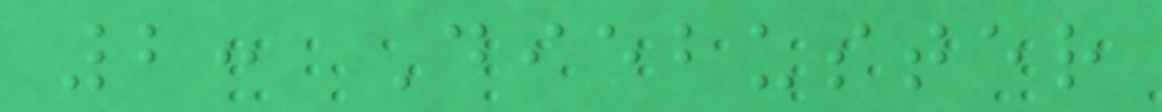2: Diebuster
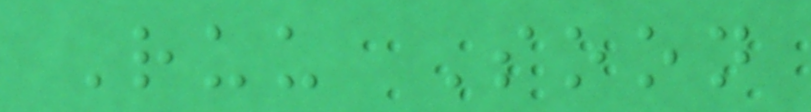Ruu Soon
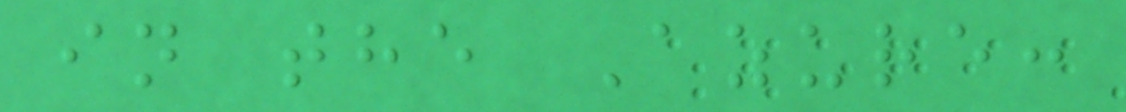in the Azure:
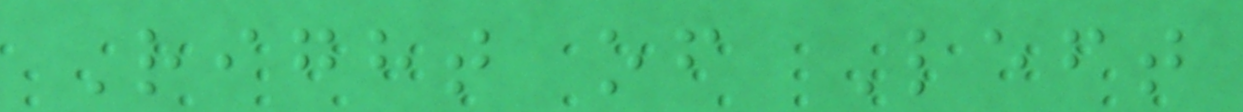Right of Left
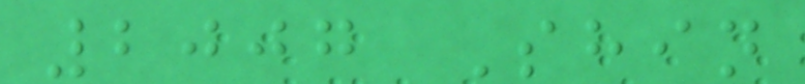2007 Shin
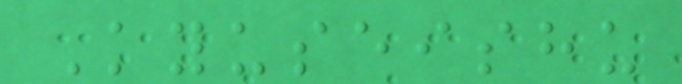Kyuseishu
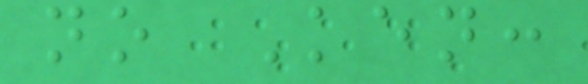no Ken:
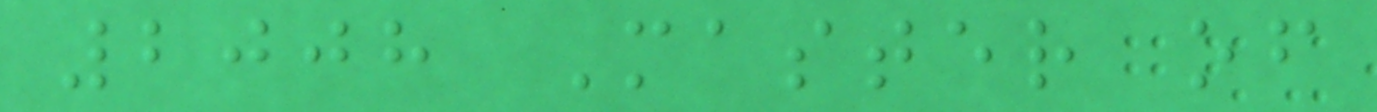2008 Master of
